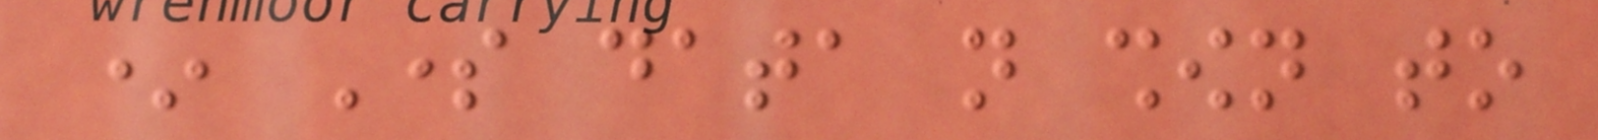* Some data not shown to
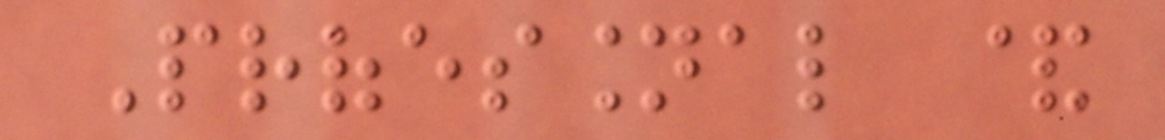Professional &
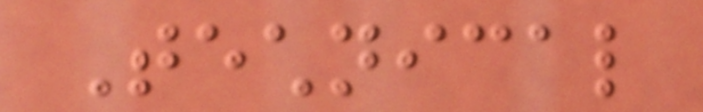Technical
